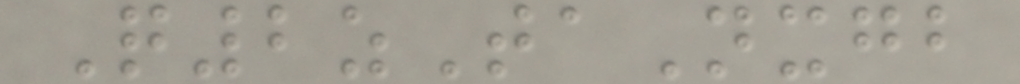Q2zTaNxgb
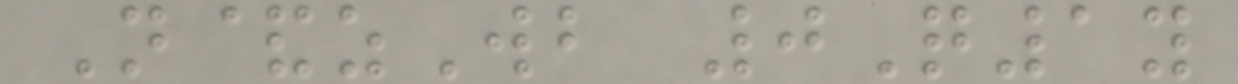N&zWb 0Q1y
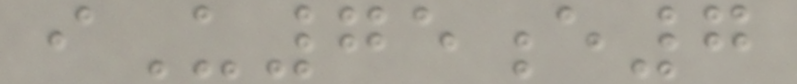iU75e7
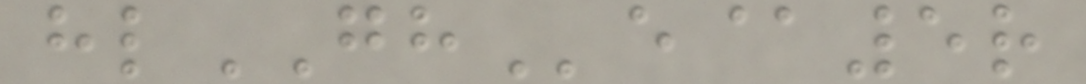hlGHe@5r
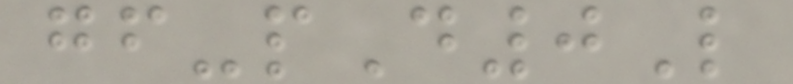gf-pD0L
